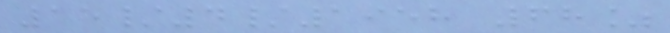15/4/1958 68%
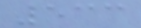533
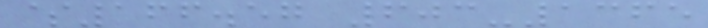$166.57 603-1365
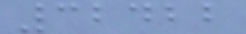32422
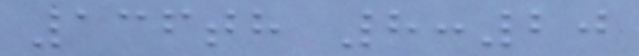136th 8:20
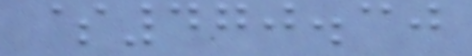$470.30
